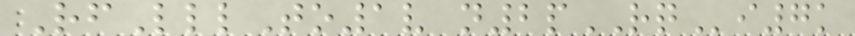RfLllTo1v n2pRQi7k
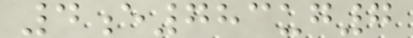4e783ug7
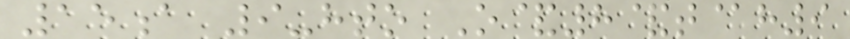15a 9-hto O&8&t@h9
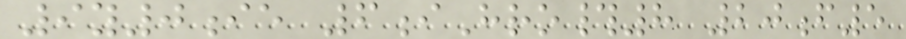9y0ie 6iHro#8 20f5
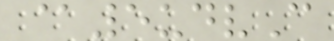@5udvC
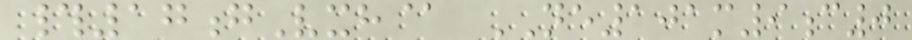#17gVxh@ NE101m9c0
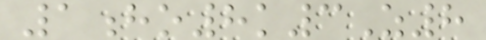1ho8k3Z8
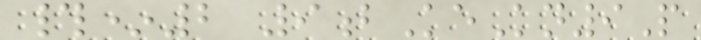#*2 9bKeKn9P
